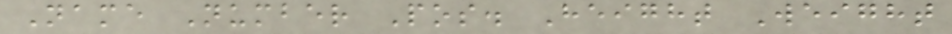Name Number Pos. Height Weight
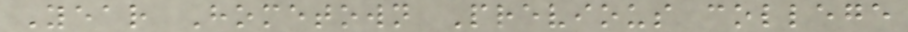Year Hometown Previous college
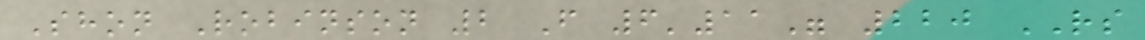Shon Robinson 2 F 6'11" 220 RS
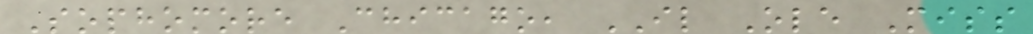Sophomore Chicago, IL Ole Miss
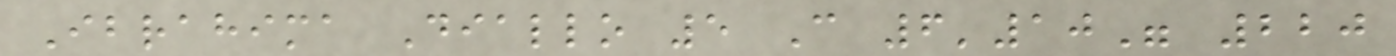Ibrahima Diallo 5 C 6'10" 220
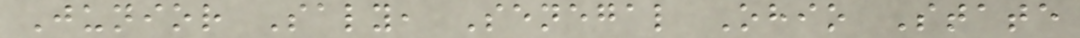Junior Saly, Senegal Ohio State
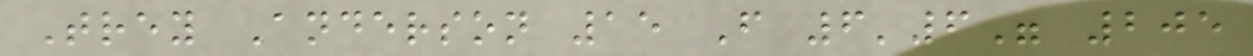Trey Anderson 15 F 6'6" 205
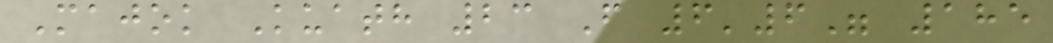Majok Kuath 23 F 6'6" 185
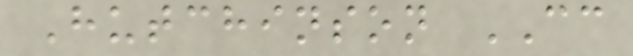Hutchinson CC
